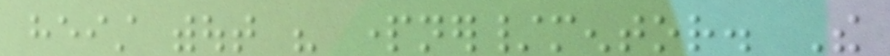heist without his partner/mentor. The
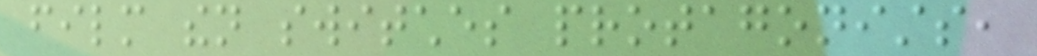film then switches protagonists,
